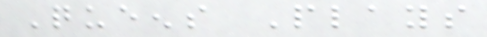Queens Plays
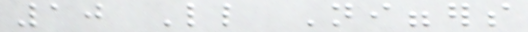10 Little Niggers
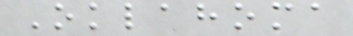Oklahoma
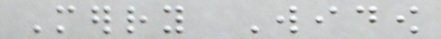Merry Widow
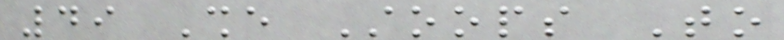49 She Stoops To
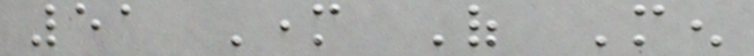51 Mother Of Men
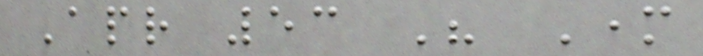Apr 53 His Mother
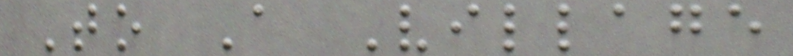To A Village
